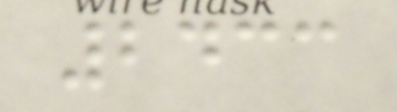2433
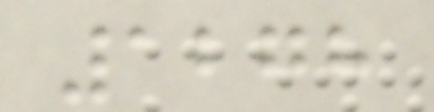1278
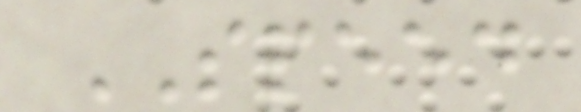SPEED
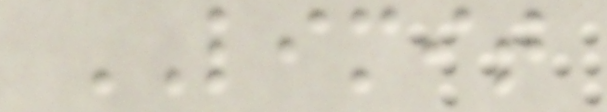LIMIT
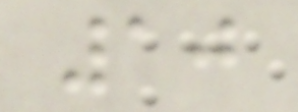10
